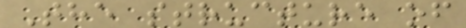The structure of
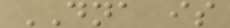DNA is
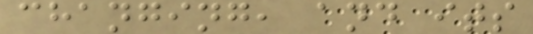changing, and its
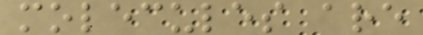molecules are
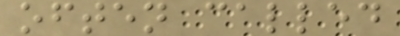often called
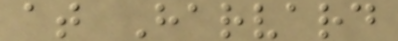at Harvard
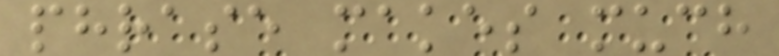phrase makes much
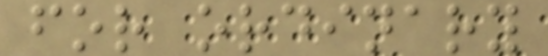for ordinary
